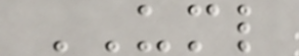UML
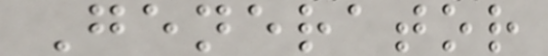Generator
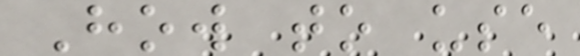How to use
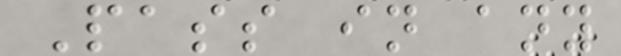Pass in any
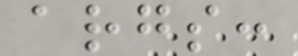args:
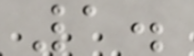1.
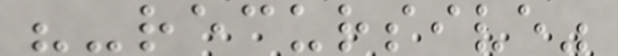"-recursive"
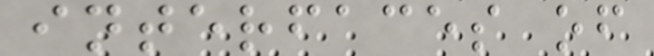interfaces of
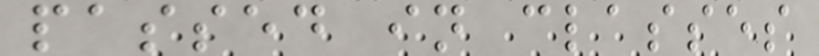passed in classes
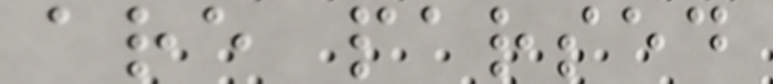are parsed
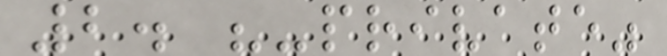2. "-private"
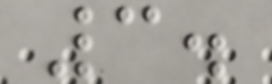3.
